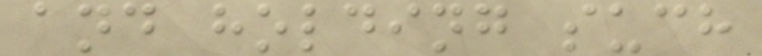and holding such
